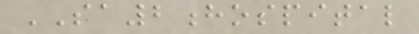SA2hospital
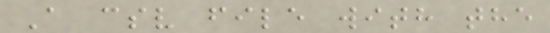A csv file with the
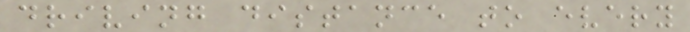driving distance to every
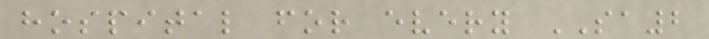hospital for every SA2
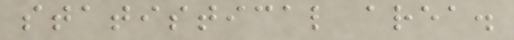statistical area.
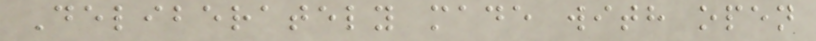Deliberately made with open
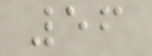56
